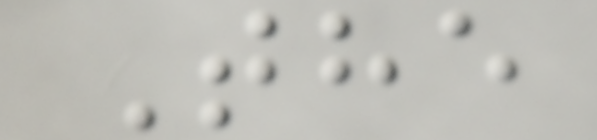The
